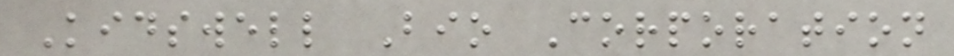Kidswell Bio Corporation
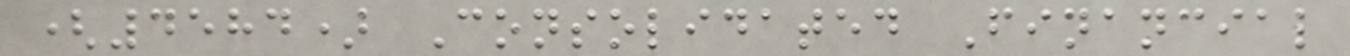(4584) Consolidated Financial
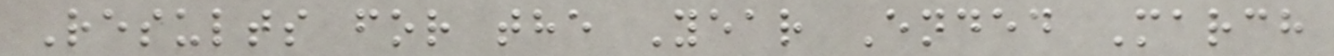Results for the Year Ended March
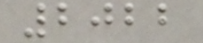2022
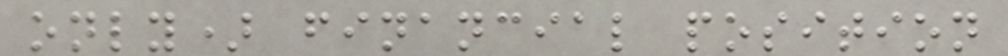only) financial position
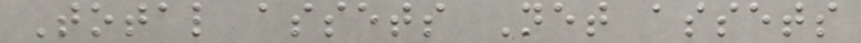Total assets Net assets
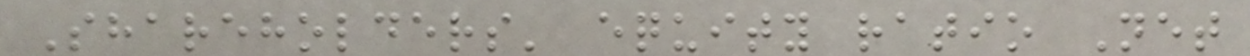Shareholders' equity ratio Net
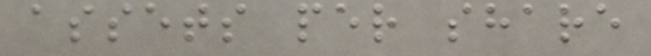assets per share
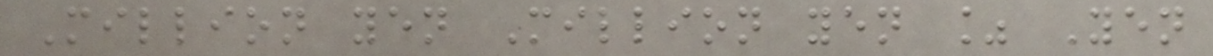Million yen Million yen % Yen
